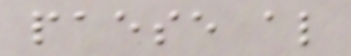paese al
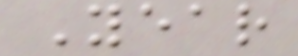Year
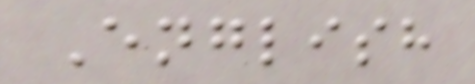English
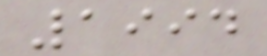1994
